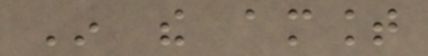In the amount
